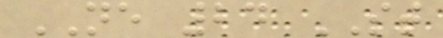NE 24 ST
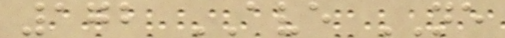172 AVE NE
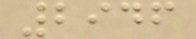2946
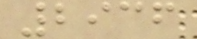2936
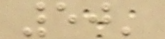50'
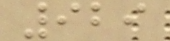929
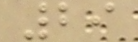29
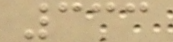333
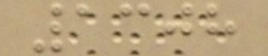1308
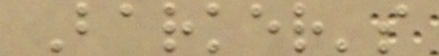Barker's
